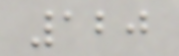120
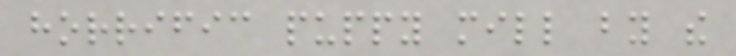horrific puppy mill by the
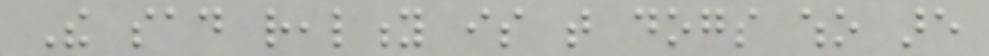The sad reality is that dogs who are
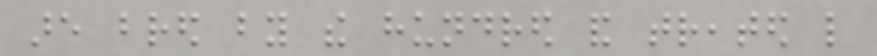are bred by the hundred and treated like
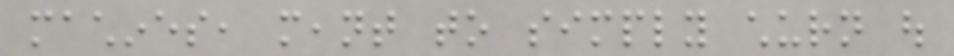machines, meant to simply churn out
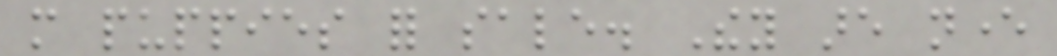more puppies for sale. They are never
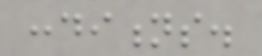conditions.
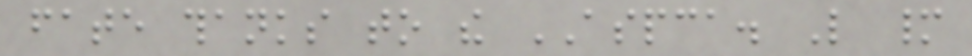fate thanks to the ASPCA. Like many
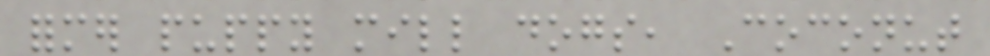former puppy mill dogs, Coconut
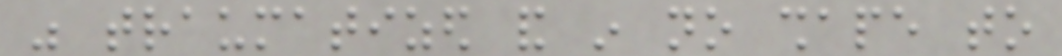was traumatized and in no shape to
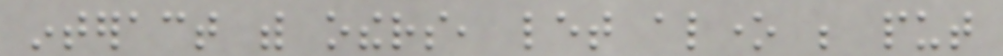interact with others, let alone be put
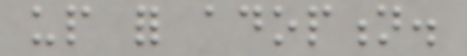up for adoption.
